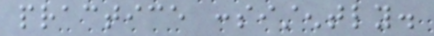practice consistently.
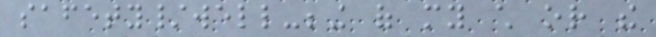safety/well-being of my child or the
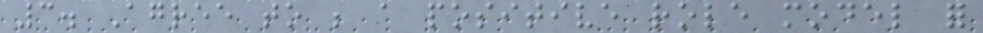3. Agree to be a positive role model for
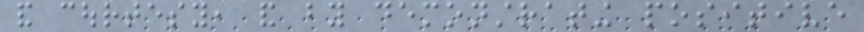and courtesy, and by demonstrating positive
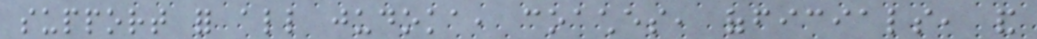support for all judoka, coaches, officials, and
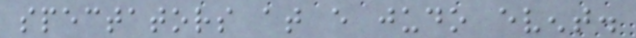spectators at every judo event.
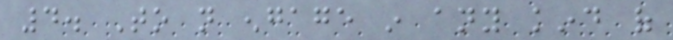4. To not engage in any kind of
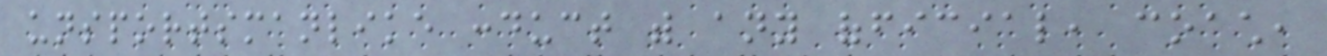unsportsmanlike conduct with any official, coach,
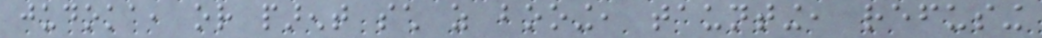judoka, or parent such as booing, taunting, refusing
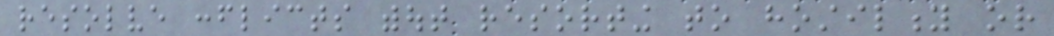resolve conflicts without resorting to hostility or
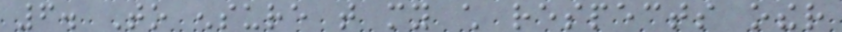6. To ensure that my child respects other
